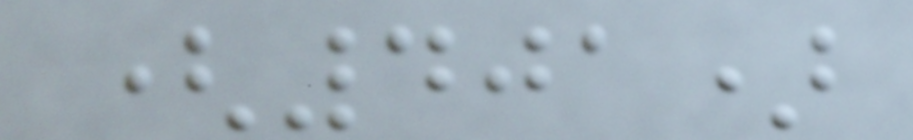(401)
